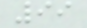99
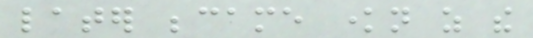later became known as the
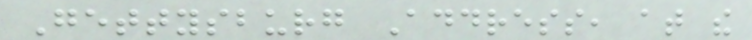Gettysburg Address, at the
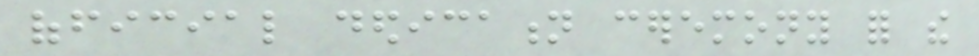official dedication ceremony for the
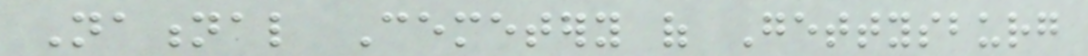National Cemetery of Gettysburg
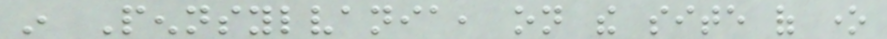in Pennsylvania, on the site of one
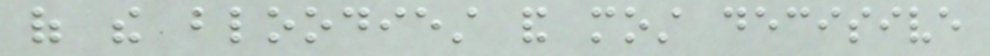of the bloodiest and most decisive
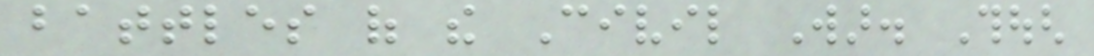battles of the Civil War. Though
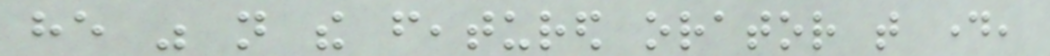he was not the featured orator that day,
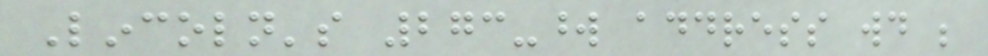Lincoln's 273-word address would be
